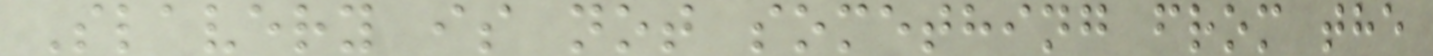Slavery is not something from the
